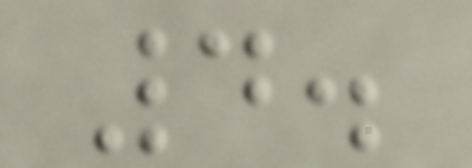4.
